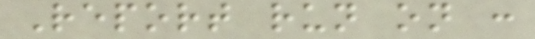Report run on :
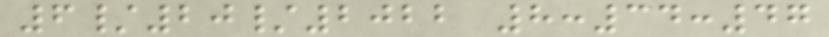6/20/2022 8:34:47
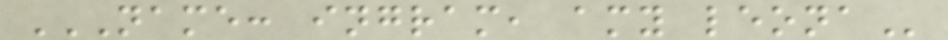NAME: INGRAM, AMY LEONA
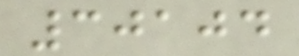30104
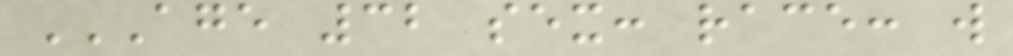AGE 32 SEX: RACE: W
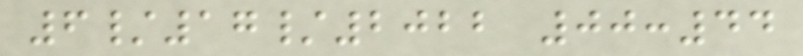6/17/2022 00:44
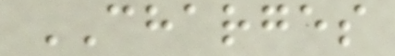CHARGES
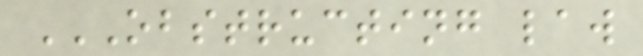OBSTRUCTING LAW
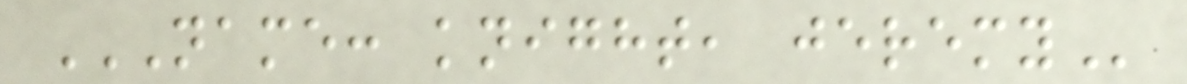NAME: KNIGHT, JEREMY
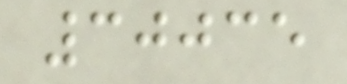30035
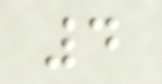4
